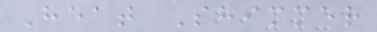Heat Shimmer
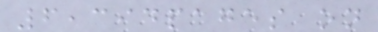6,394pages on
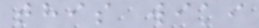this wiki
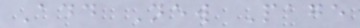Add New Page
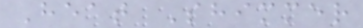Heat Shimmer
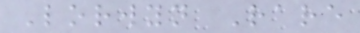Lorwyn Rare
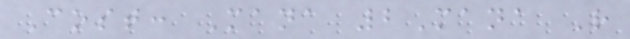Cost: Mana 2Mana R
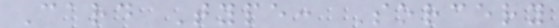Card Type: Sorcery
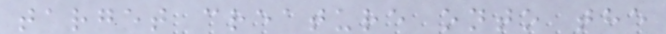target creature onto the
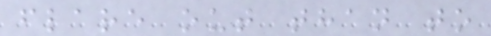flare out than to
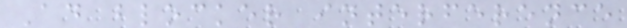Ad blocker interference
